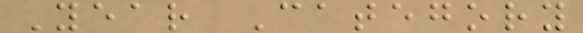Year Category
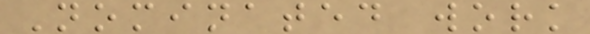Nominated work
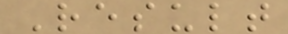Result
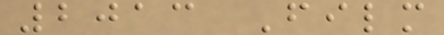2013 Film
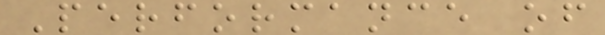Performance of
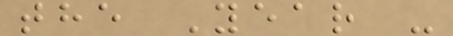the Year -
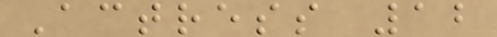Actress 12
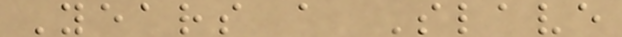Years a Slave
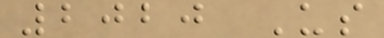2020 Us
